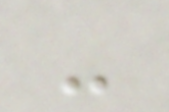-
